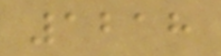1218
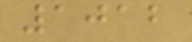1012
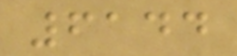6144
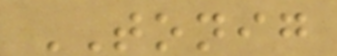TONIG
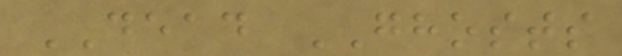DEAD GHOSTS
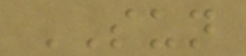SUN
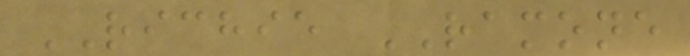RICHIE RAMONE
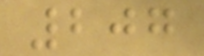207
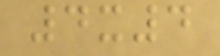4x4
